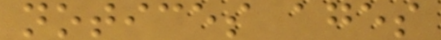notices ages
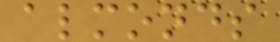almonds
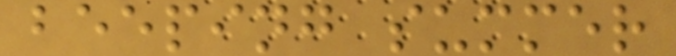beeping summer
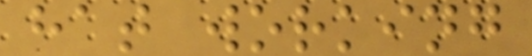hat working
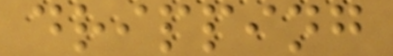dripping
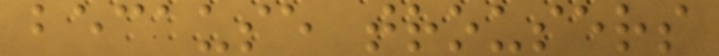because trousers
